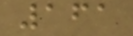161
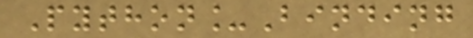Python_Binding
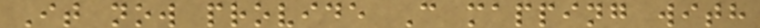It now provide C mapping with
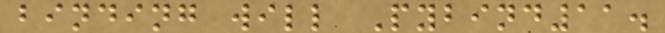binding will Pybind11.
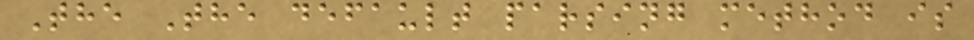The The default parsing method is
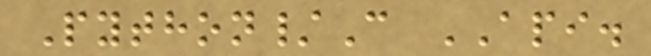Python/C API.
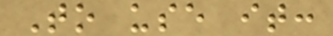To use it:
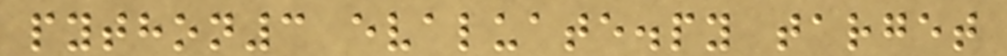python3 evaluate.py target
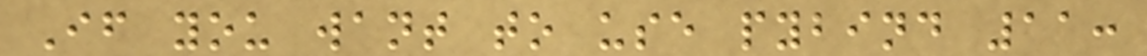If you want to use pybind 11:
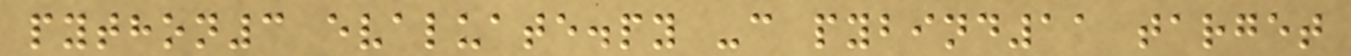python3 evaluate.py -c pybind11 target
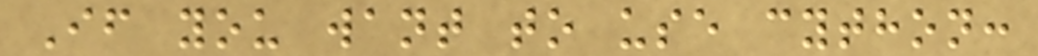If you want to use cython:
